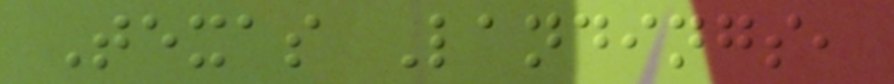Texas Landings,
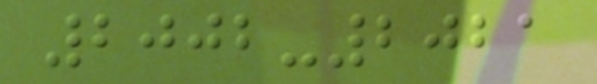2002-2021
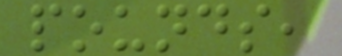pounds,
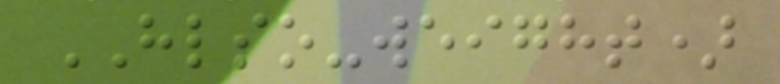HLSO-weight)
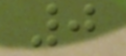0
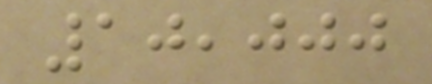10,000
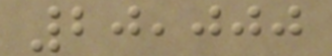20,000
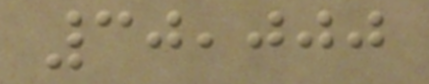30,000
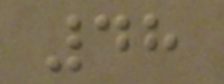48
